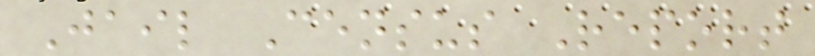Jail Census Report
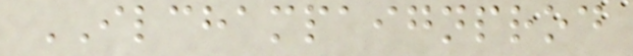ILCHAMPAIGNPROD
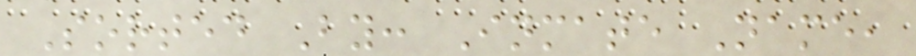Sorted By: Inmate Name,
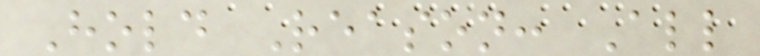Hold Reason: All
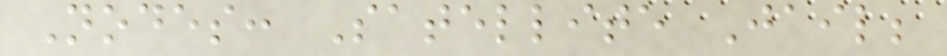Nodes: Satellite Jail;
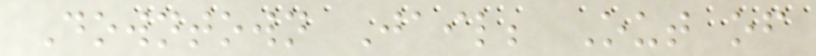Downtown Jail; Out of
